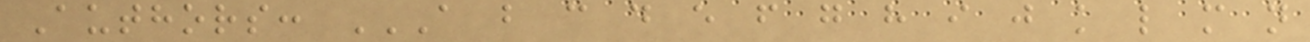Authors: A B C D E F G H I J K L M N
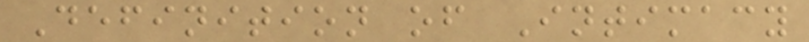Definition of Intimacy
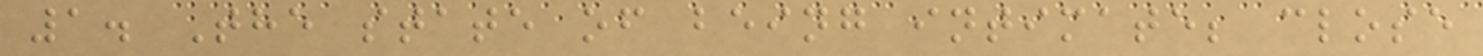1. The state of being intimate; close
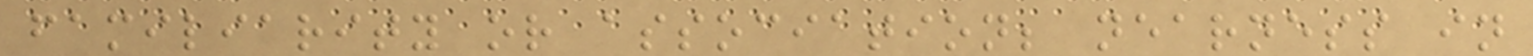familiarity or association; nearness in
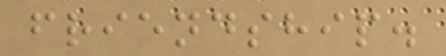friendship.
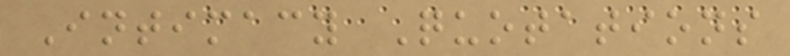Intimacy Quotations
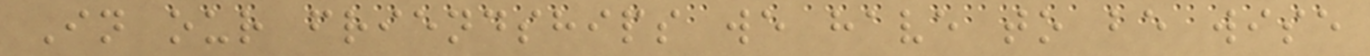In our friendships we have to be wise
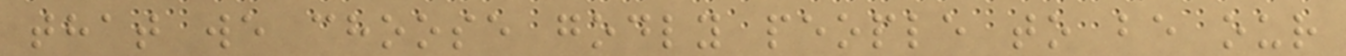that we choose godly people to be our
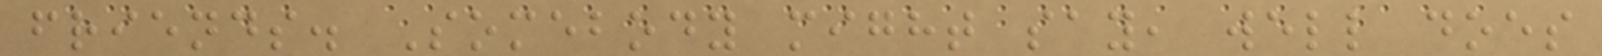friends. Somebody might say, well does
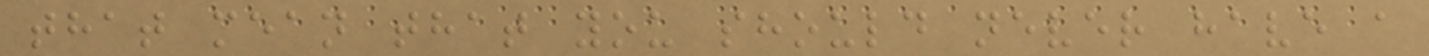that mean that you should never have a
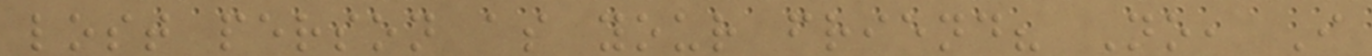lost person as your friend? No, I
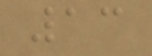13
